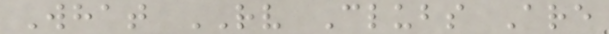What RV Clubs Are
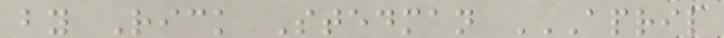by Rick Stedman APRIL
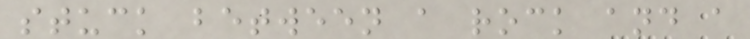stuck between a rock and a
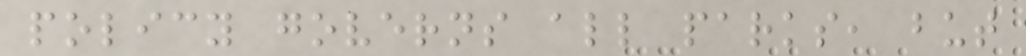policy governs all parks, but
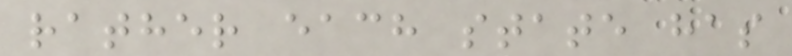rather each state has
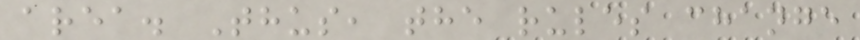area. Thus, the rules change
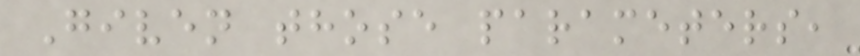Given those parameters,
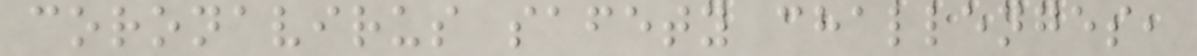coronavirus safety challenges,
